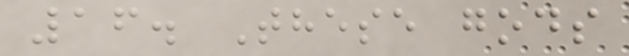16. These gods
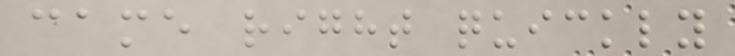came right quickly
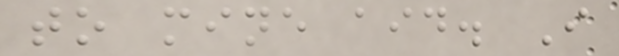to mine aid. I
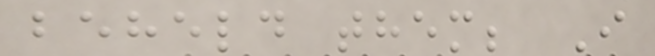beheld them; I
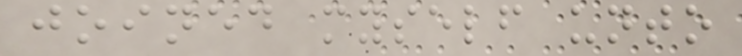joined myself unto
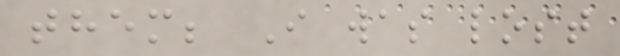them; I was lost
